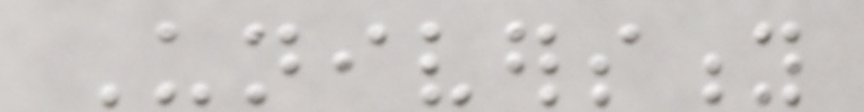University
